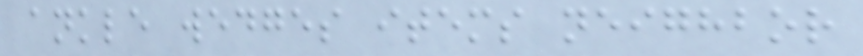ankle wedges items neighbor
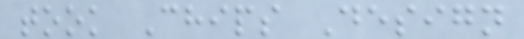took Chips Design
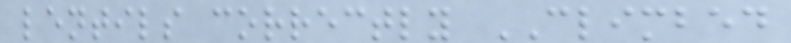lentils correctly CLIMBED
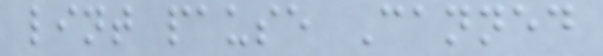lint pause Canned
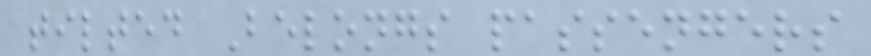tilted Belongs passengers
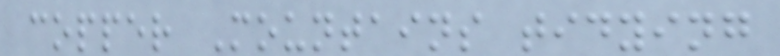copper Mountains tidying
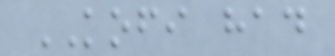KOFI had
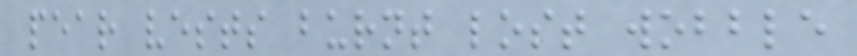pear vests burnt lost wobble
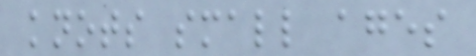knots small ages
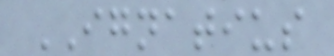IGNATIUS
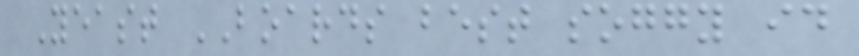Yeast BOARDS best soggy id
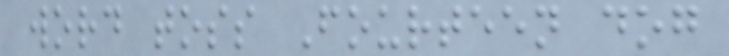word toss Fourteen dog
